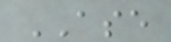ASE
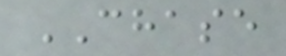CHASE
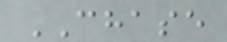CHASE
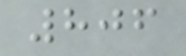806
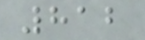812
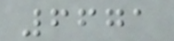6671
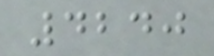4240
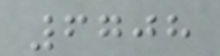6708
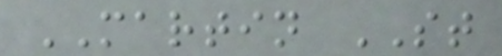MARTIN ST
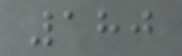180
